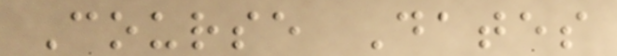Course Dates
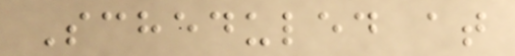Scheduled at
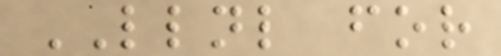LLNL for
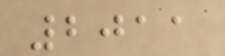2011
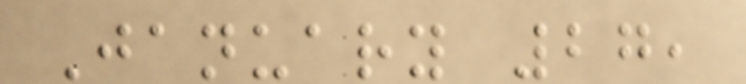January 27,
